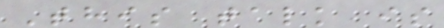This talk is
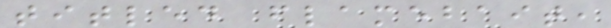titled flamebait,
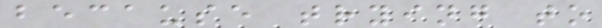because trying to
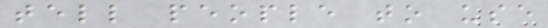tell people to use
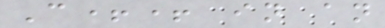C++ in an
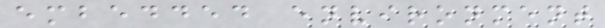embedded environment
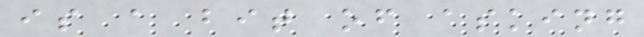is a bit of asking
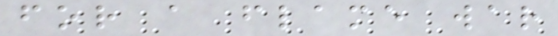for a flame war
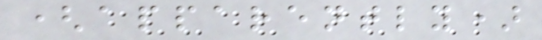(apparently)
